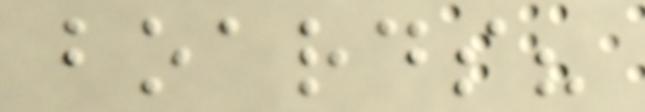boards?
